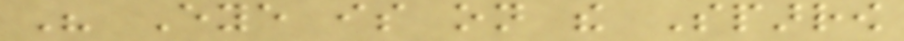His Eye is on the Sparrow
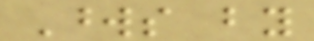Words by
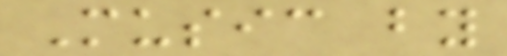Music by
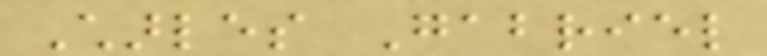Charles Gabriel
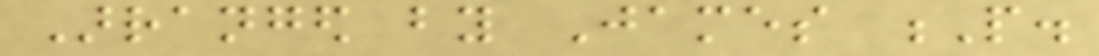Arranged by James P.
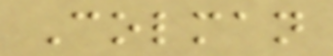Colman
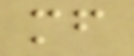mf
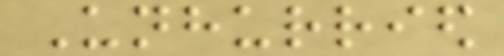Unhurried
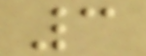3
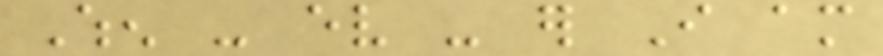When - ev - er I am
